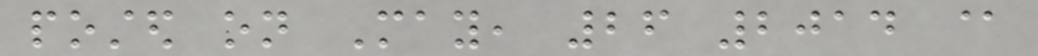posted on May, 26 2014 @
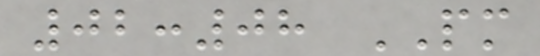02:08 PM
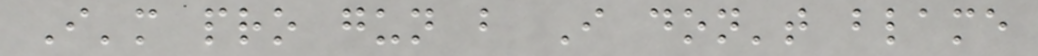I'm pro gun but I don't blame
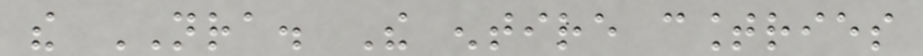the NRA. The entire countries
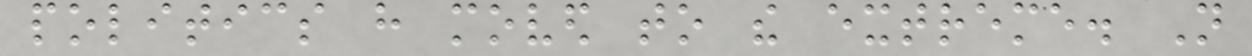politics have moved to the extreme. Not
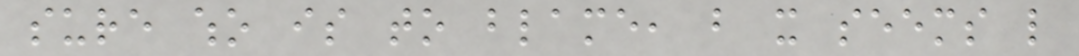sure who is to blame, but it seems like
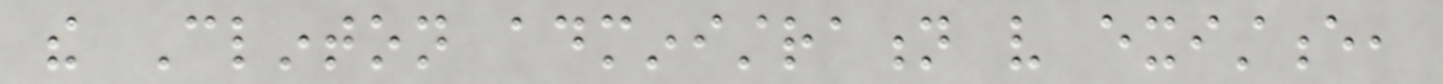the Clinton administration very existence,
